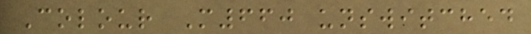Colour M660 unswitched
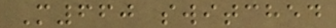M660 switched
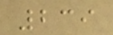239
